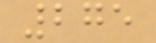275
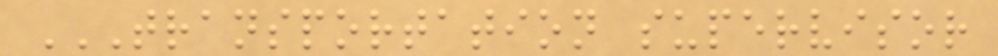TRANSPORTATION SUPERVISOR
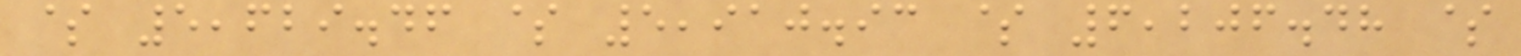$ 5,629.46 $ 5,910.93 $ 6,206.48 $
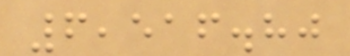6,516.80
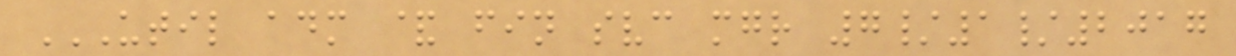UTIL ADM & FIN SVC MGR 7/1/2017
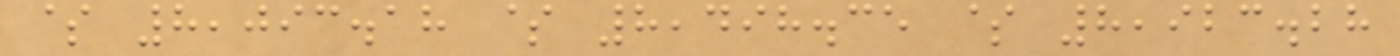$ 8,093.18 $ 8,498.35 $ 8,923.28
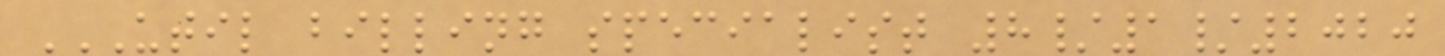UTIL BILLING SPECIALIST 8/1/2020
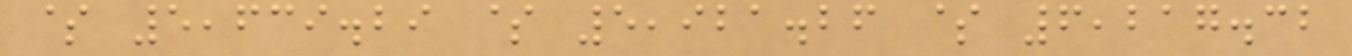$ 5,639.29 $ 5,921.26 $ 6,217.32
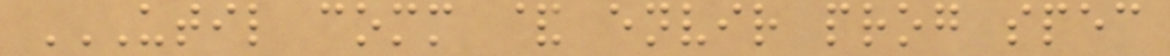UTIL COMM & ENVIR PROG SPEC
